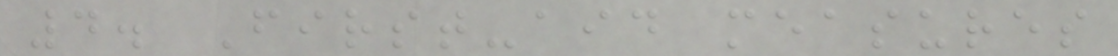4. First-aid measures
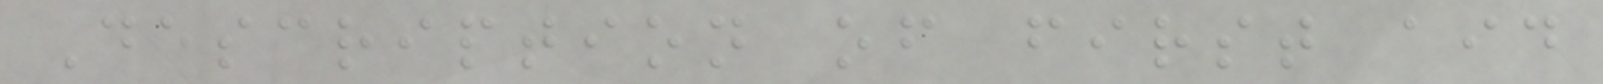Description of first aid
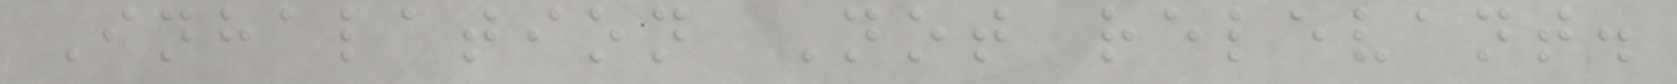Inhalation Not relevant.
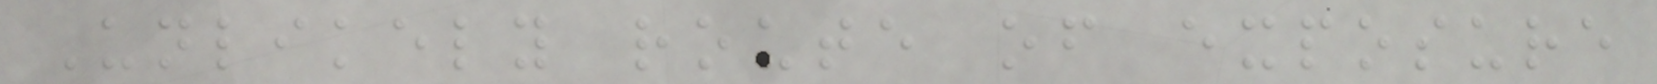Unlikely route of exposure
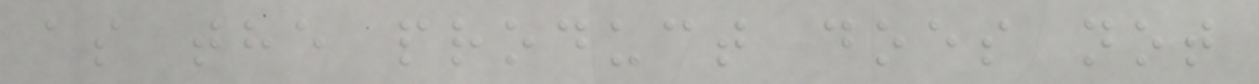as the product does not
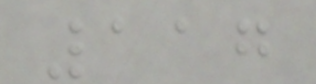117
